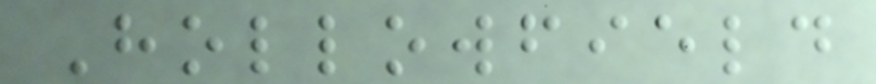Hollowfield
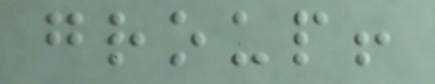group!
